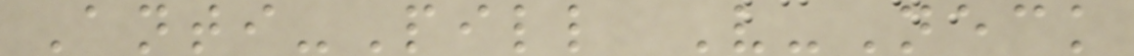Anti-Pill V-Neck
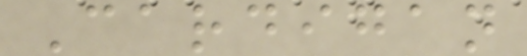Cardigan
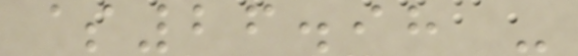$26.98 -
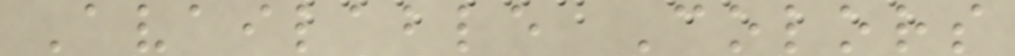Available Colors
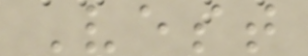Vest
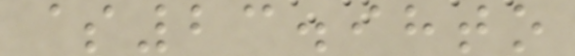$23.98to
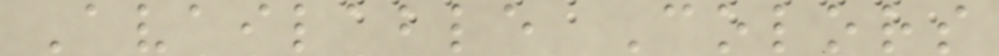Available Colors
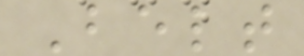Belt
